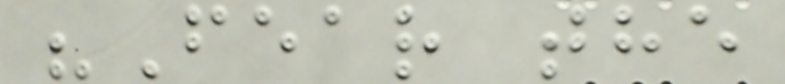"Fear the
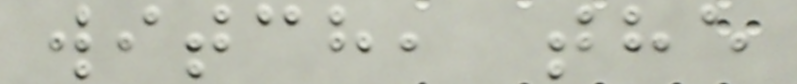witch, the
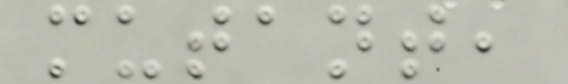mutant,
